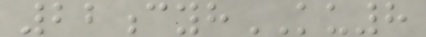22cyhKU8
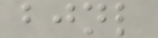bjnl
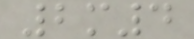2m4
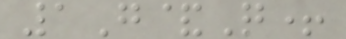1G&Q+
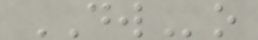DWo
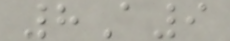8A9
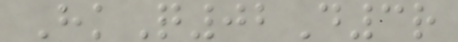HkQ02D3r
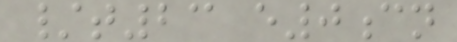/t23 e0cn
